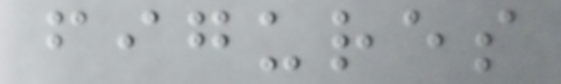figures
